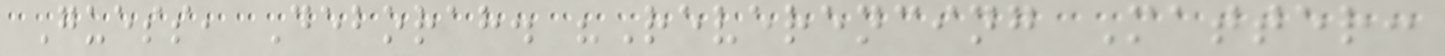Guess, Deborah. "Reverencing Matter:
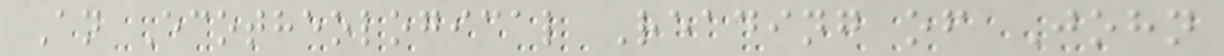An Ecotheological Reading of John
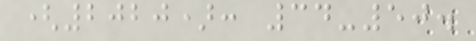(2020): 34-50.
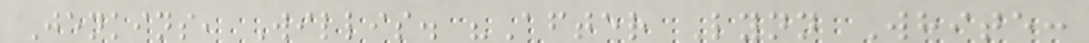Jenkins, Willis. "After Lynn White:
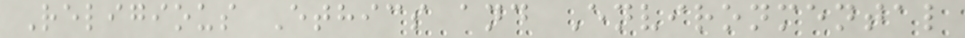Religious Ethics and Environmental
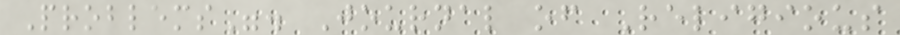Problems". Journal of Religious
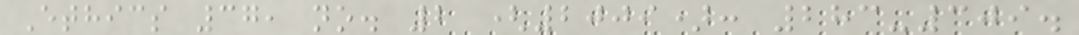Ethics 37, no. 2 (2009): 283-309.
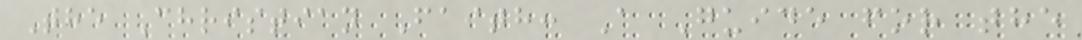The Christian Faith: A Guide for the
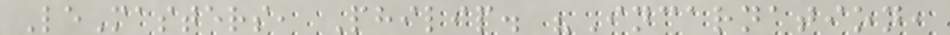LeMasters, Philip. "Incarnation,
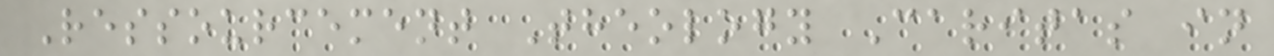Ressourcement Theology Caritas in
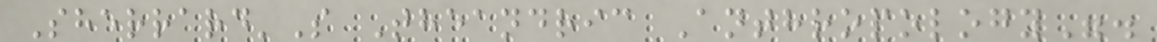Sherrard'S Theandric Anthropology".
